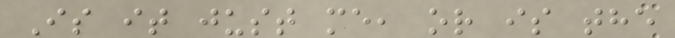Is it just me, or is the
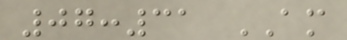07:31 AM
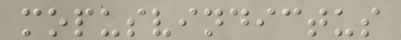mopusvindictus
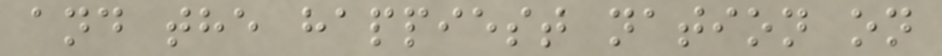and the happiest nation on
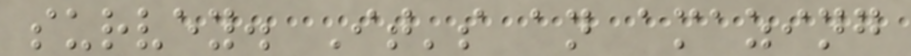survey. It's an amazing
